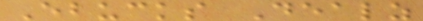Ebucks Dealz
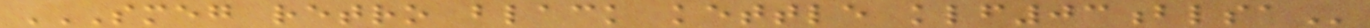SMEG RETRO BLACK KETTLE KLF03BLSA
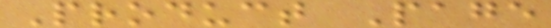Product Page
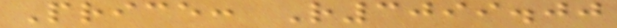Price: R3099.00
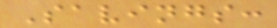Savings:
